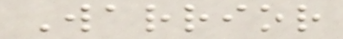Warrior
